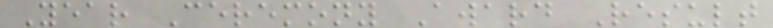Year Ceremony Award Result
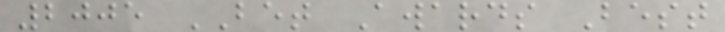2005 BET Awards Best
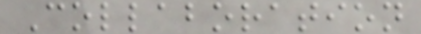Collaboration
